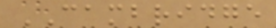CAMBRIDGE
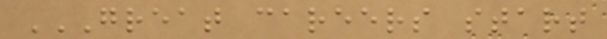GREAT CAREERS START
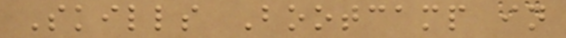Skills Bootcamp in
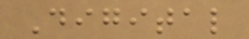Digital
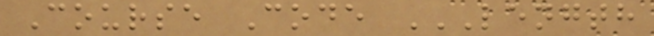Course Code LENGTH
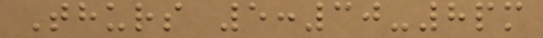Thurs 5:30-8pm
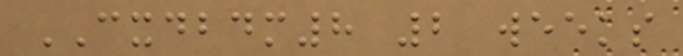CXDBDM8 2 weeks
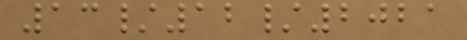13/12/2021
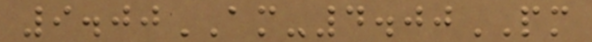9.00AM-4.00PM
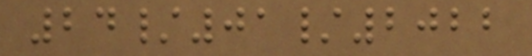24/01/2022
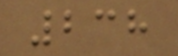238
